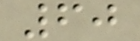60
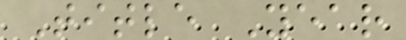Title Year
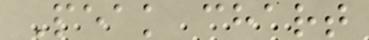Peak chart
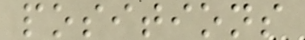positions
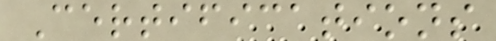Certifications
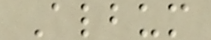Album
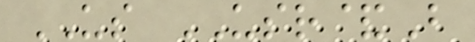US USR&B
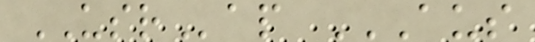USRap AUS
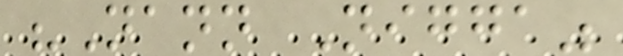"Nann Nigga"
